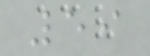59
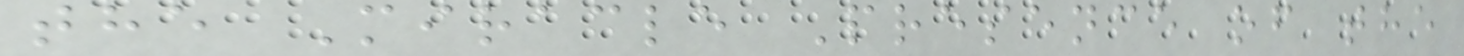the Miracle Presence of the
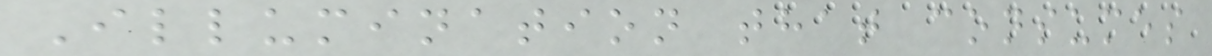Illumination that consumes
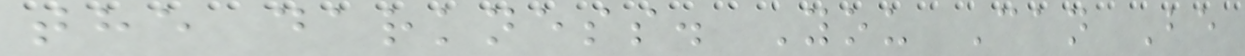the darkness. You Can Be
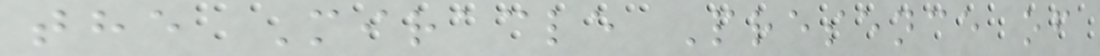the Miracle Presence of
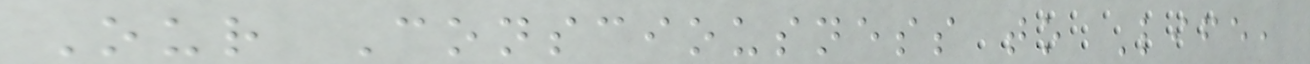Our Consciousness to Life,
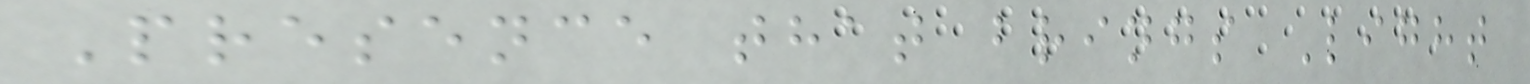Presence that brings Light
